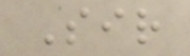Sir
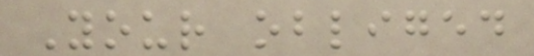Your obliged
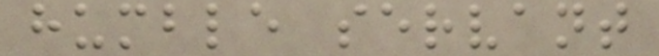humble servant
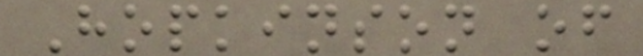Hopkinson of
